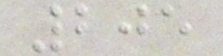205
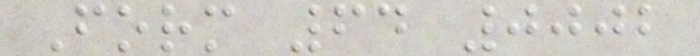Form 64 0002
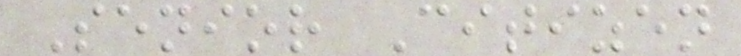Senior Citizen
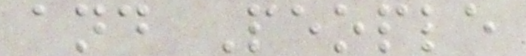and People
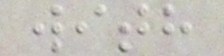with
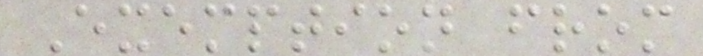Exemption from
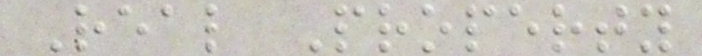Real Property
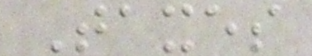Taxes
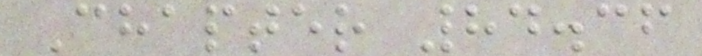Chapter 84.36
